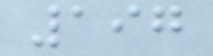197
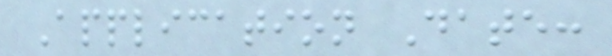Application Date:
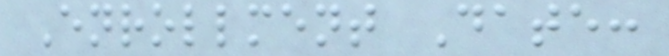Enrollment Date:
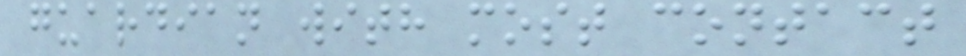guardian with most contact
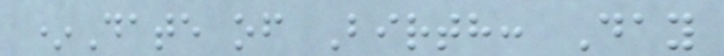*Date of Birth: Day
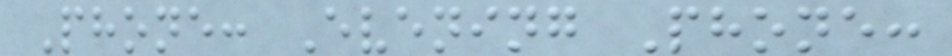Phone: Evening Phone:
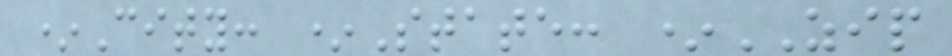*City: *State: *ZIP
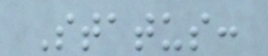Status:
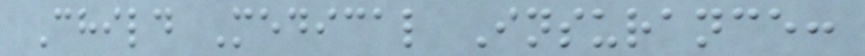Child Medical Insurance:
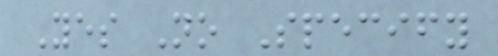Yes No Specify
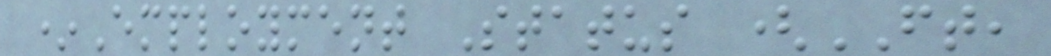*Employment Status (FT,
